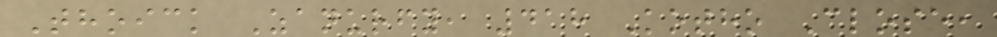Thoick Zanurfy, 418 Kotho Close,
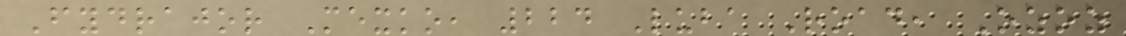Fydrajor Mexko, 224 Luba Road, Ozoz
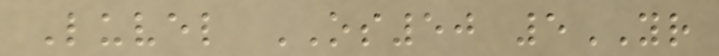Luvel OS50 5YR
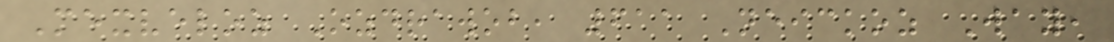Mexveloz Ozdrawob, 611 Neickoz Way,
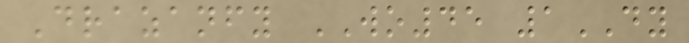Drazanfy WO45 1DY
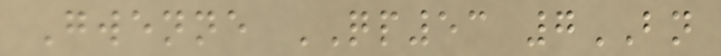Gwenne QP53 7BN
